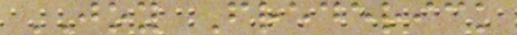JOY Frederick
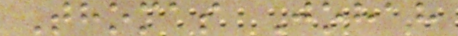Thomas Johah
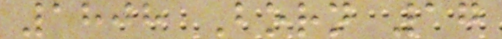1808 Born 17
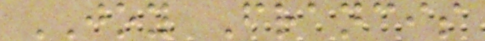JOY Francis
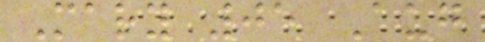Mary 05 Aug
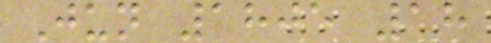Jun 1805 18
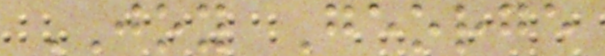JOY George
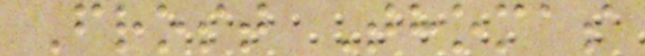Frost Thomas
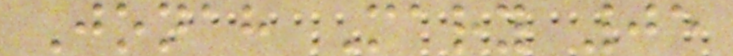Jonah Mary 05
